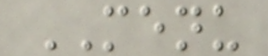MENU
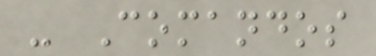- Comandos
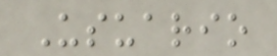Usuario
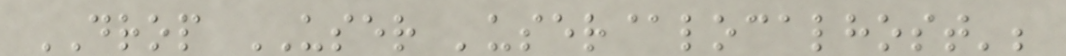DROP USER 'user@localhost';
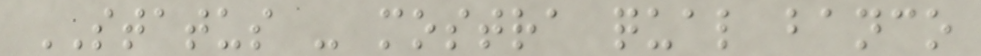STATUS - mostra qual banco
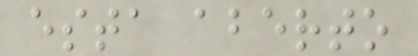esta aberto
